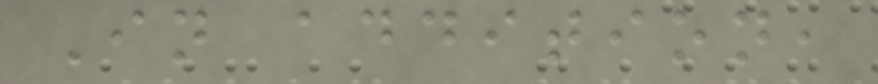In addition,
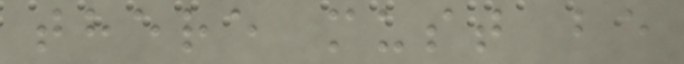there must be
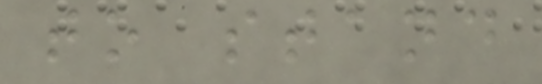to stand
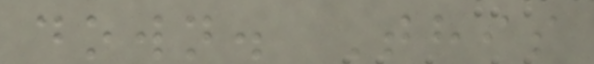down. This
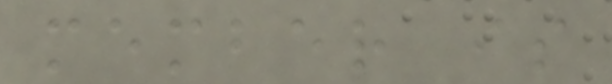member is
